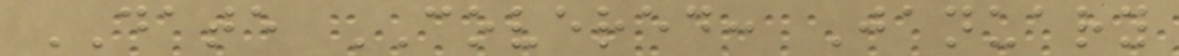DATE COVERED: January
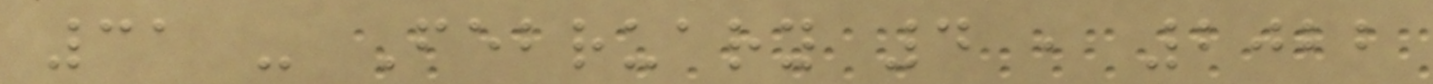31 - February 4 , 2022
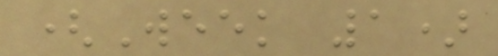(Week 1)
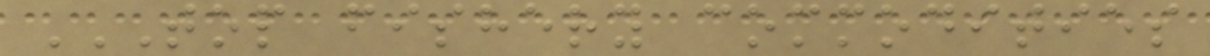TOP FISHERY COMMODITIES
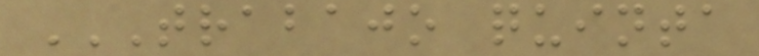TRABAJO QUINTA
